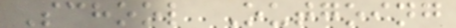School Outgoing
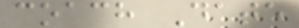coach Date
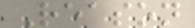Reason
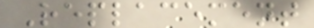Replacement
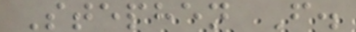Stephen F.
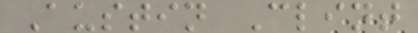Austin Clint
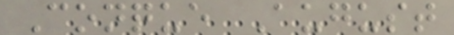Conque August
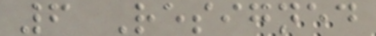6 Resigned
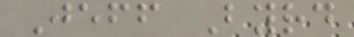Jeff Byrd
